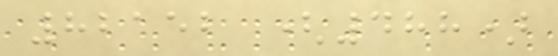82152 (488)
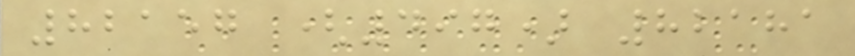82157 (497) 82181
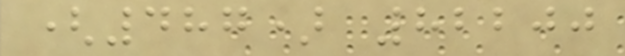(487) 82200
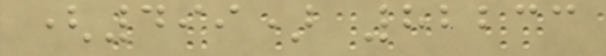(499) 82233
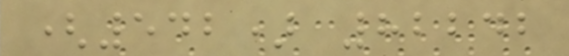(542) 82242
